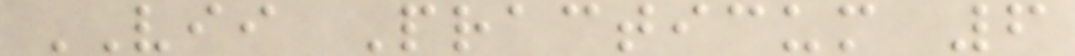VII Practicum 6
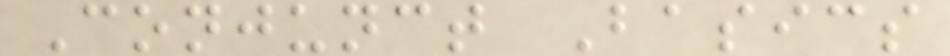Conjunct Basics
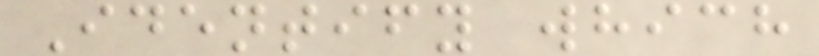Identify which
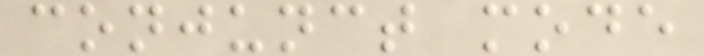conjunct mode
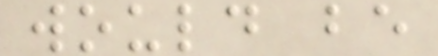would be
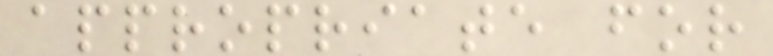appropriate for
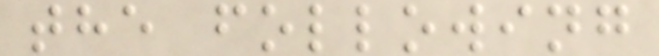the following
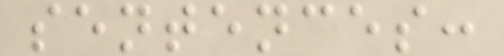sentences:
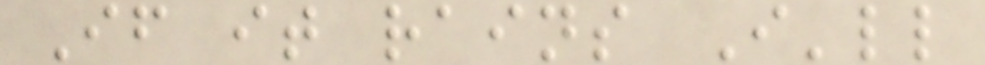If it rains I'll
